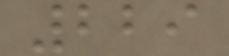229
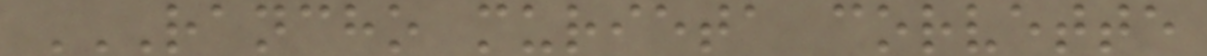RANCHO MURIETA CORVETTE
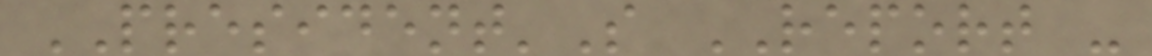PRESIDENT'S REPORT -
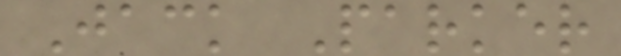Jack Parker
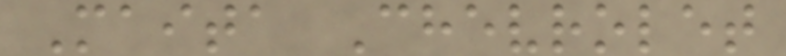Maita Chevrolet
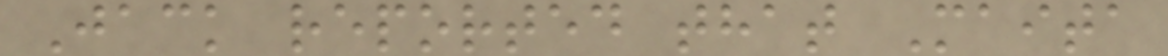Jack reported that Maita
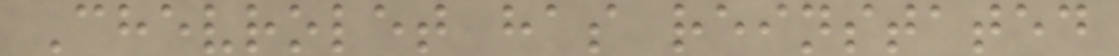Chevrolet has reinstated
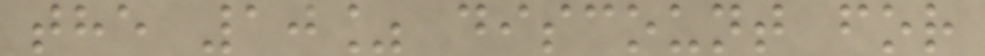the 10% discount for
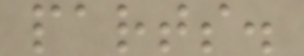parts.
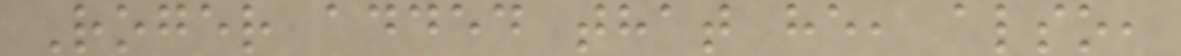Roger added that he, also,
